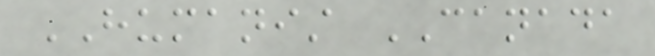HUMANIST CANADA
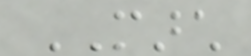MARCH
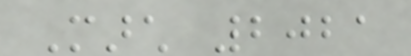March 2021
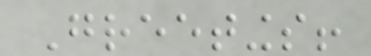Greetings!
